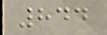844
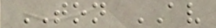TON AV
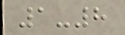1-8
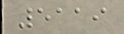5119
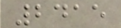2415
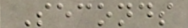Seconds
